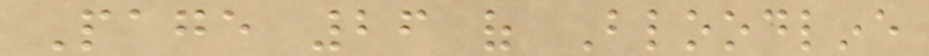Page 26 of Bloodline
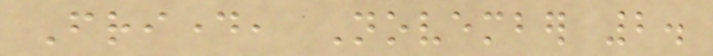Friday, November 2.
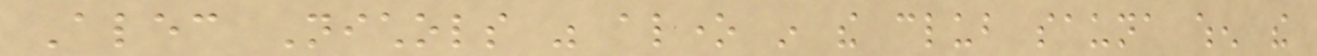Alec Nichols was alone in the club sauna when the
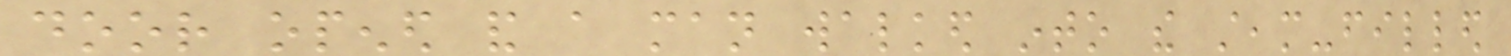door opened and a man walked into the steam-filled
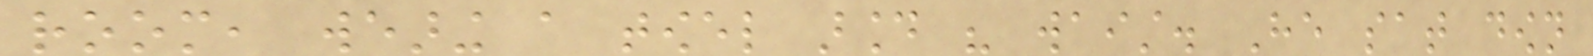room, wearing a towel around his waist. He sat down
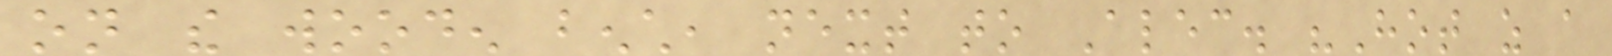on the wooden bench, next to Alec. "Hot as a
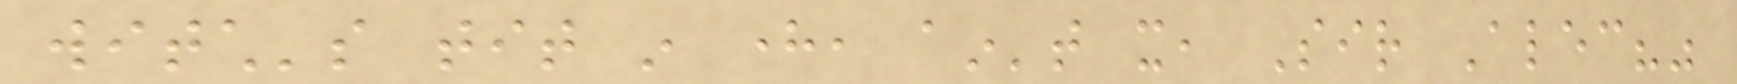witch's tit in here, ain't it, Sir Alec?"
